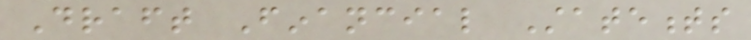Draft Financial Statements
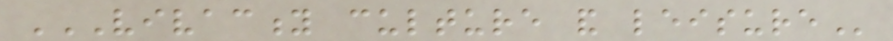VIVACITY CULTURE AND LEISURE
